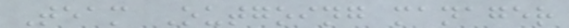Team Outgoing manager
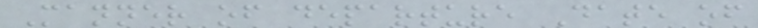Manner of departure Date of
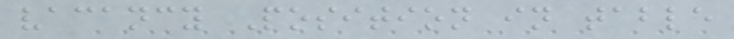vacancy Position in table
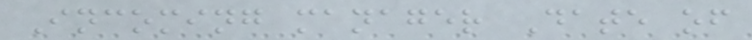Incoming manager Date of
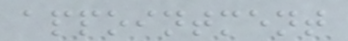appointment
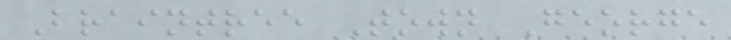Braintree Town George
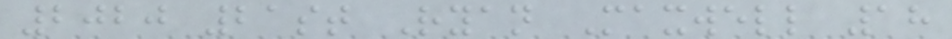2020 21st Ryan Maxwell 18
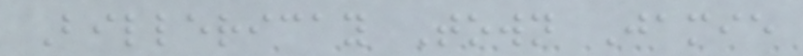Billericay Town Jamie
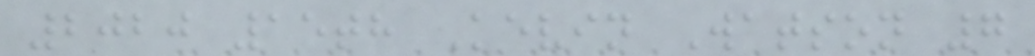2020 15th Kevin Watson 7
